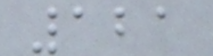121
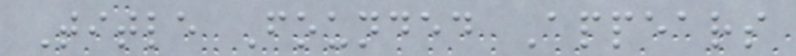Title Founded Appears
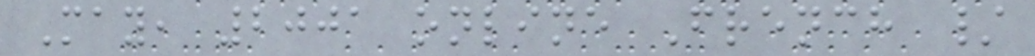May, 2001 online French /
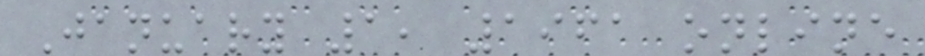January 1, 1961 online
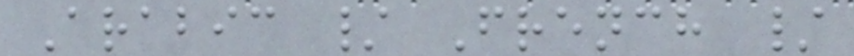Arabic / French /
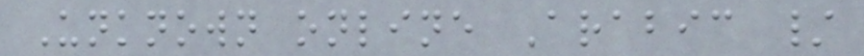Unknown online Arabic /
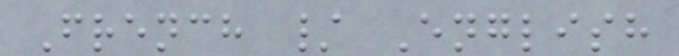French / English
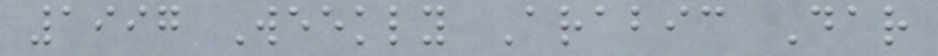1997 Weekly Arabic Dar
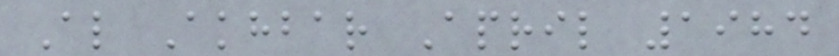Al Akhbar April 1984
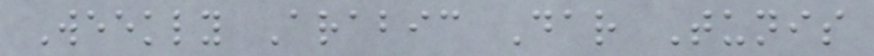Weekly Arabic Dar Tunis
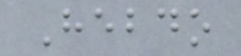Hebdo
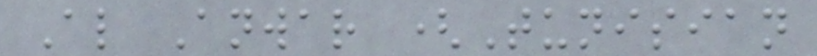Al Anwar (Tunisian
